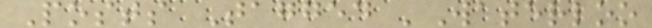Posts Tagged 'Waterloo
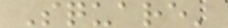Square'
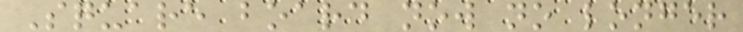Square board now no longer
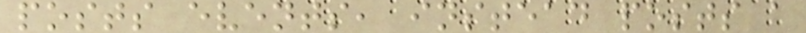posts events, instead posts a
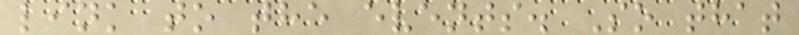link to the events. So that
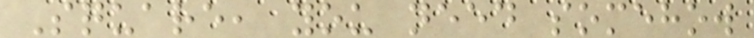Square, you need somehow
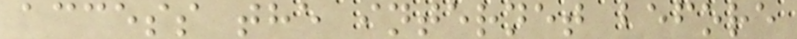access the internet before
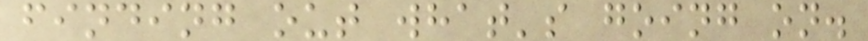finding out what's going on.
